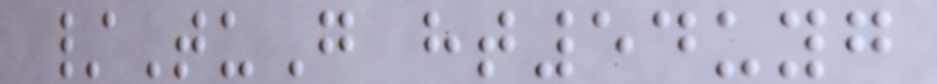/TuG ht54uyg
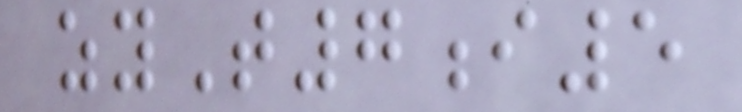zyT7i5
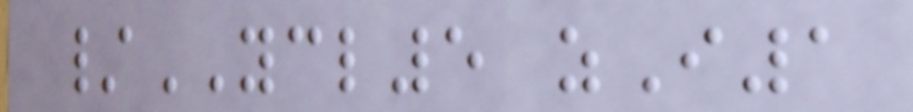/YCL5 zI1
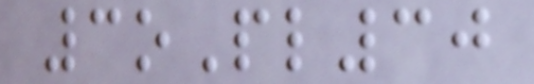3oPl30
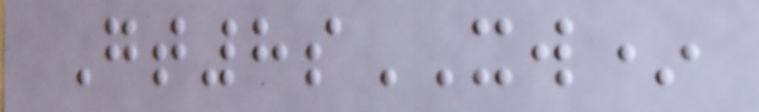Gt8sXW*
